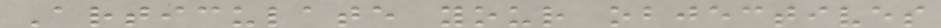Articulate your objectives
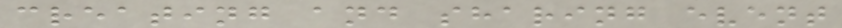creating and sharing event
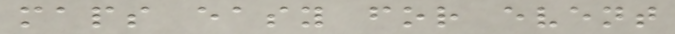maps easy for event
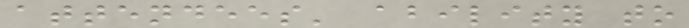attendees' ability to
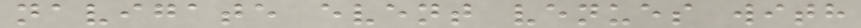navigate event venues with
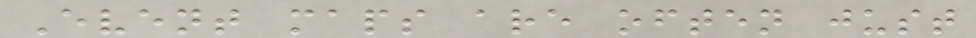Event maps are often just
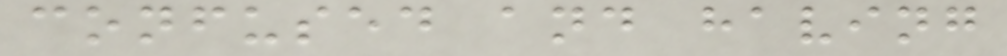confused and having
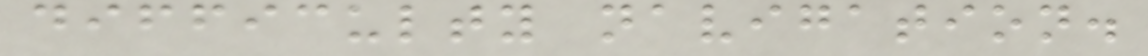difficulty navigation.
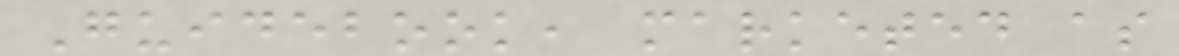Guidebook, marketed as
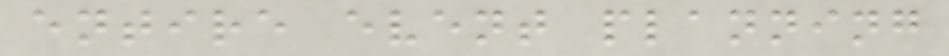entire event planning
